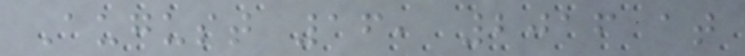August 16, 2016 at
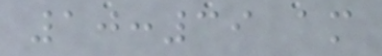10:39 am
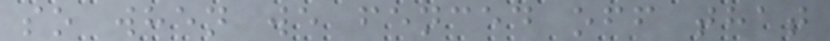so when we fenced off that
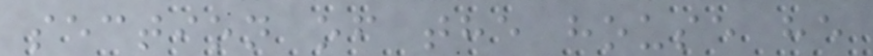section of the house he
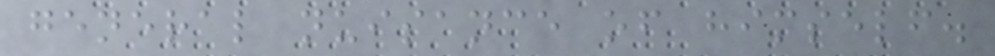general nuisance of himself.
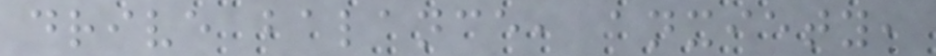drive balance, anxiety,
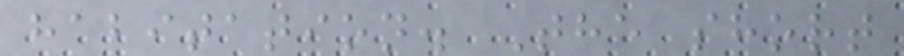habitation. The short
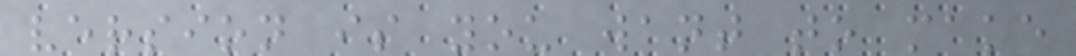version is you want to make
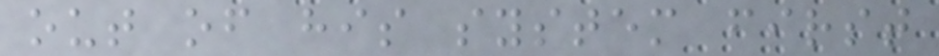out of his system first
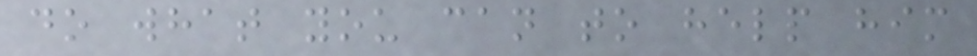do what you can to help him
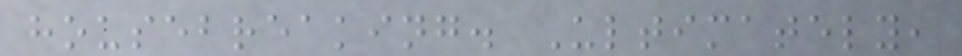housebreaking. Ultimately,
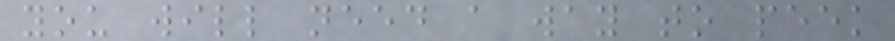you will need a way to peek
